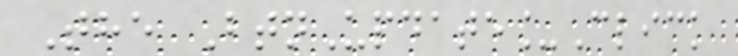The BtnUpdate_Click
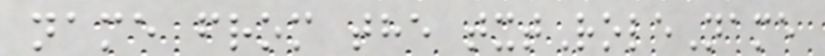name from the txtRoleName
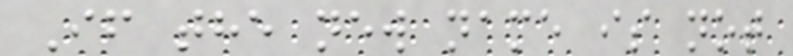If the new name is not
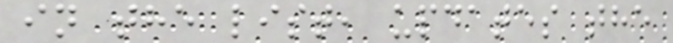in the list, updates the
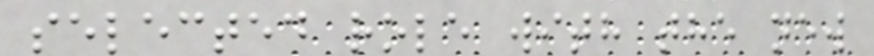selected role with the new
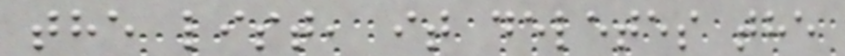the list, it deletes the
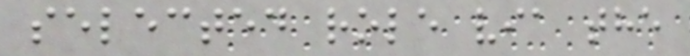selected role via the
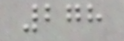278
